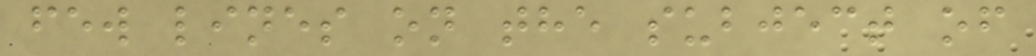few lines on the subject of
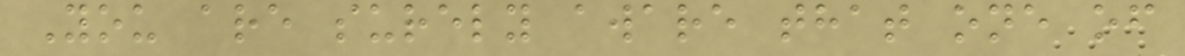You are surely aware that one of
